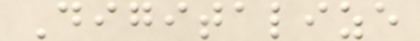Digitalize
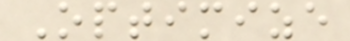Optimize
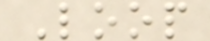Loop
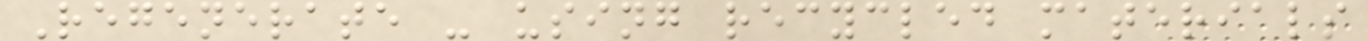Regenerate - using recycled materials
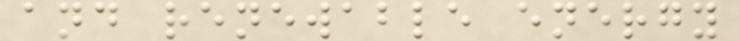and renewable energy
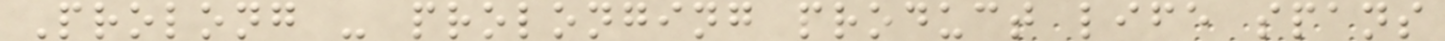Prolong - prolonging product life spans
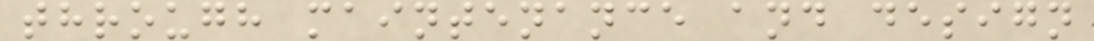through maintenance and design
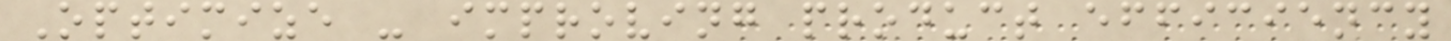Optimize - improving product efficiency
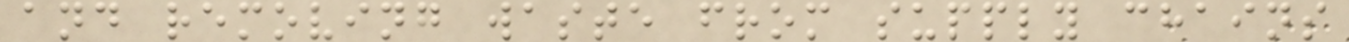and removing waste from supply chains
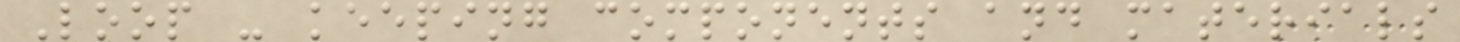Loop - keeping components and materials
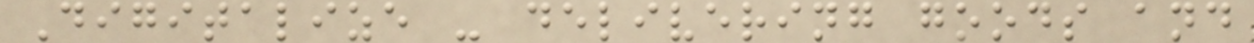Digitalize - delivering goods and
